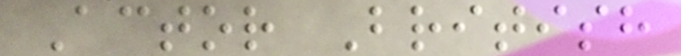Actor British
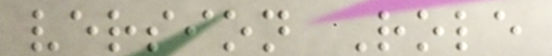version Role
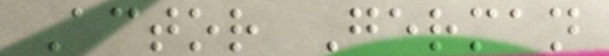Actor German
